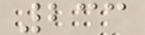233
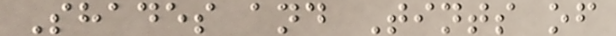Shades and Tints of
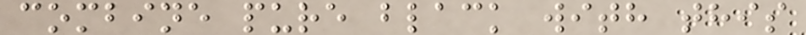combine pure black with this
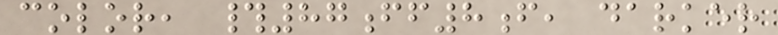color, #87ff8f, darker
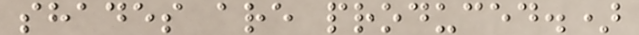shades are produced.)
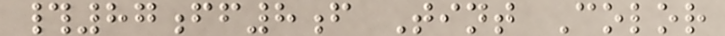#87ff8f Tint Color
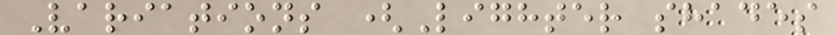Variations (Lighter shades
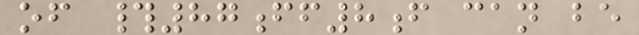of #87ff8f can be
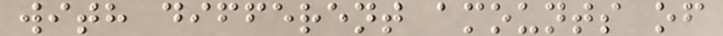with different amounts of
